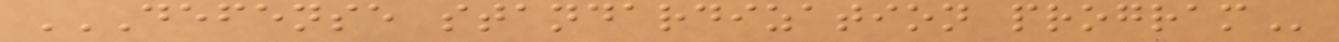DEFENSE STANDARDIZATION PROGRAM
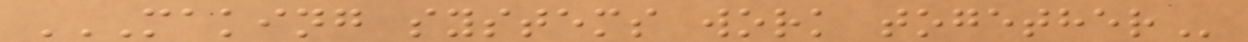MAKING SYSTEMS WORK TOGETHER
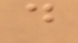d
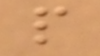p
